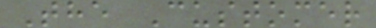The Customer
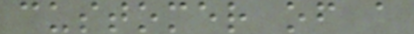customer of a
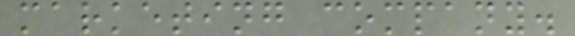marketing company.
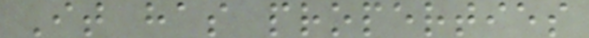It has properties
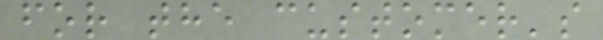for the customer's
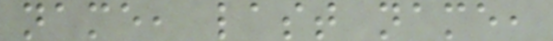name, last name,
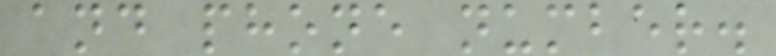and phone number.
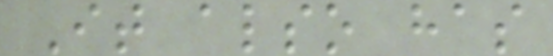It also has
